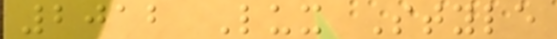2012 Lux Style
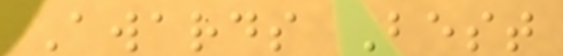Awards Best
